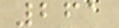261
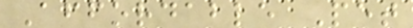Affordable Pet
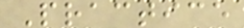Practice
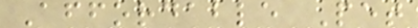Affordable Pet
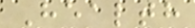Health
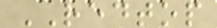REDTOP
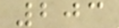203
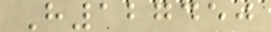H127450
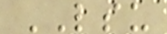LSU
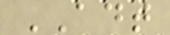ADT
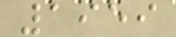1959
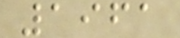1961
